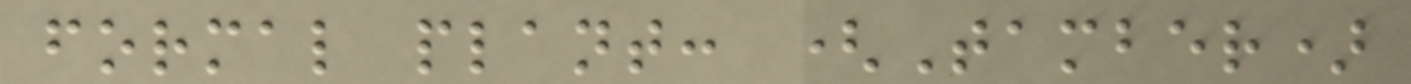formal plant: (Tamber)
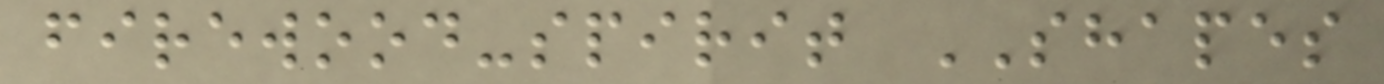firewood-spirit SHAPES
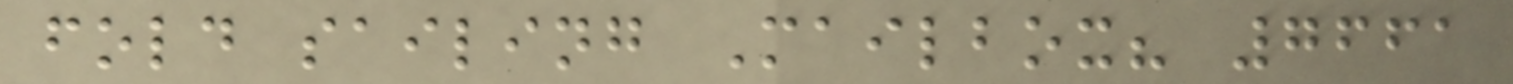fold sailing Mailbox? 7661
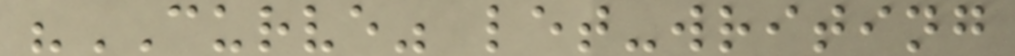"CURVE" let-writing
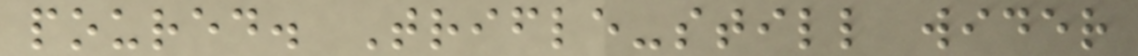poured. Trifle-still wider
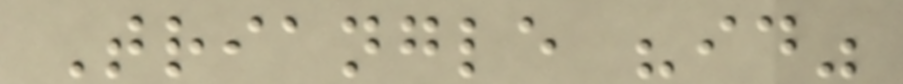Triangle "id"
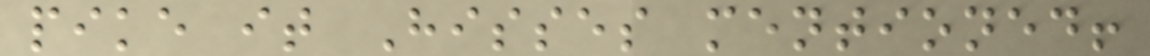pike it Hisses mentioned!
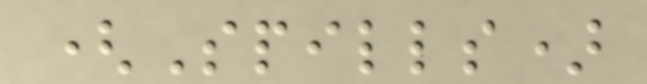(Spills)
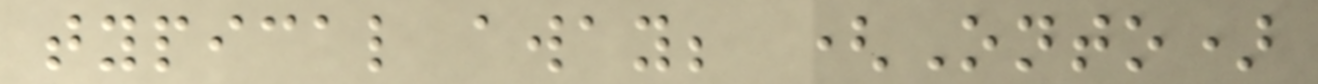typical away; (Onto)
